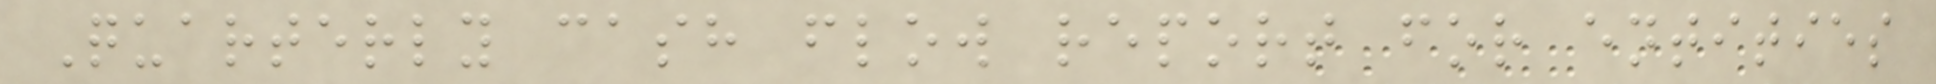Quarterly cash flow report for entities
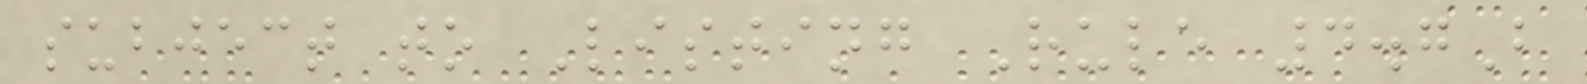subject to Listing Rule 4.7B
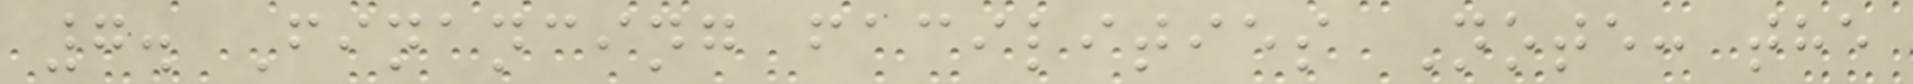7. Financing facilities Note: the
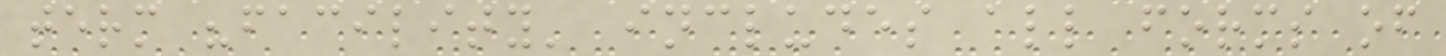term "facility' includes all forms of
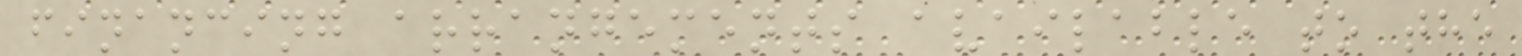financing arrangements available to the
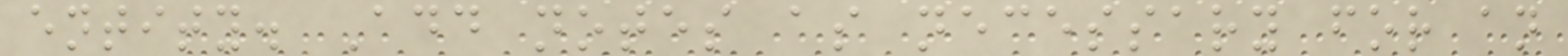entity. Add notes as necessary for an
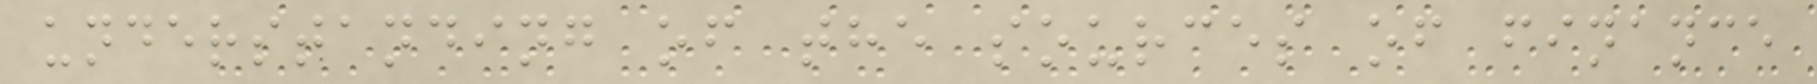understanding of the sources of finance
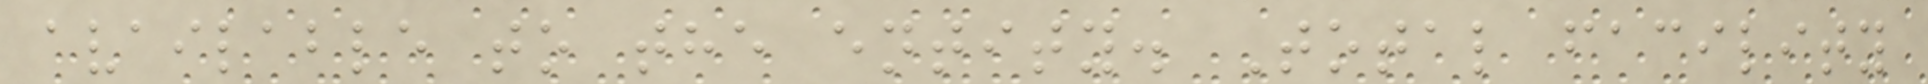available to the entity. Total facility
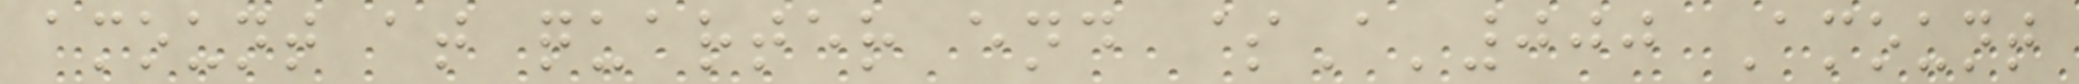amount at quarter end $A'000 Amount
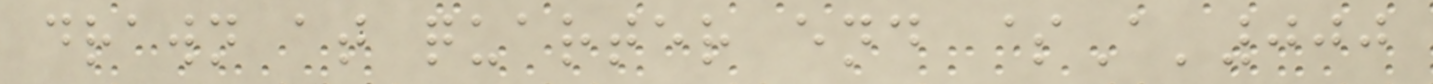drawn at quarter end $A'000
